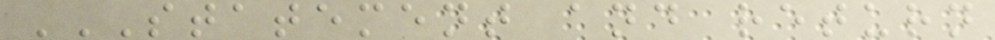STATEMENT AND RETURN
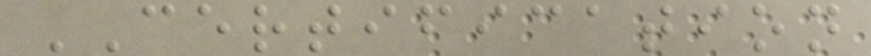CERTIFICATION
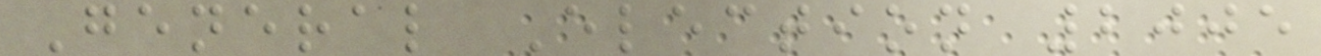General Election 2005
